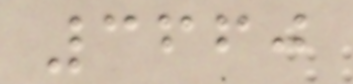3660
